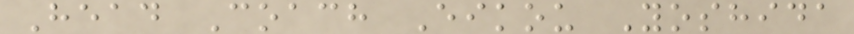Head Coach Eikou Yoshida
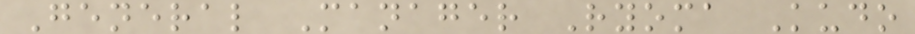General Manager Ryoma Kudo
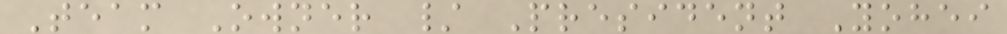Team Owner / President Yohei
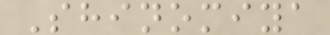Shinomiya
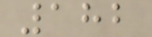182
